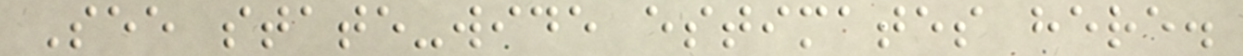See state-wide estimates here.
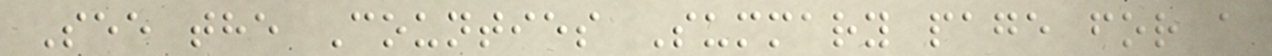See the Counties Summary page for a
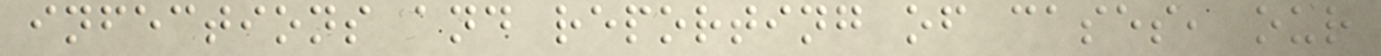infections and reporting of cases, our
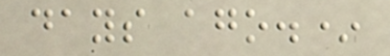days ago.*
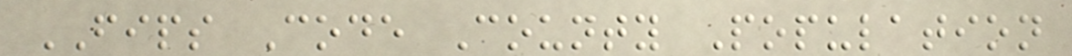FIPS Code County Population
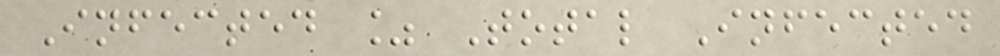Infected % Total Infected
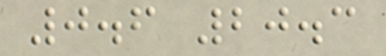0.6 20.3
